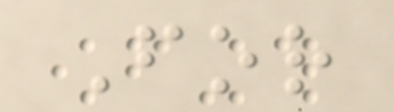For
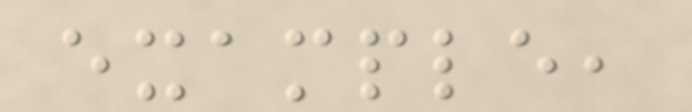example,
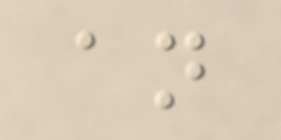an
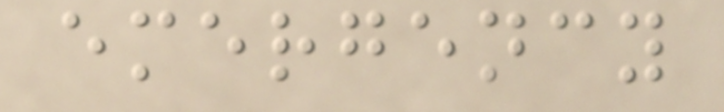emergency
